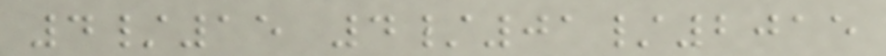4/15 4/01/2015
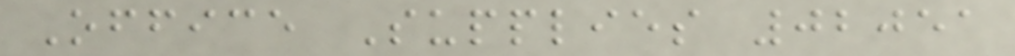Office Supplies 02051
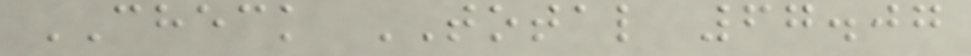CHECK TOTAL 67.07
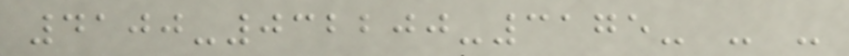4100-032200-3175- - -
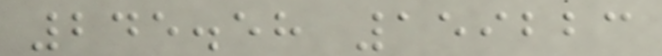245.58 159223
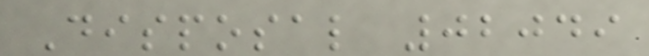Disposal 02049
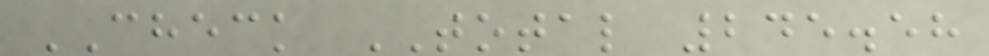CHECK TOTAL 245.58
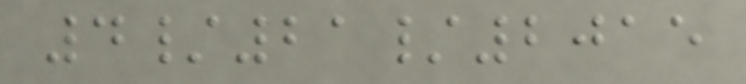4/21/2015
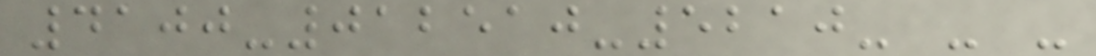4100-012510-5210- - -
